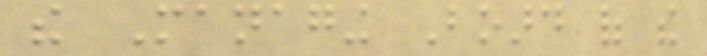the Managing Board of the
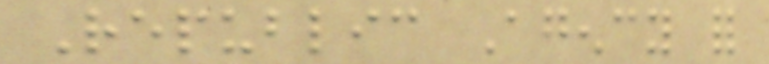Republic Agency for
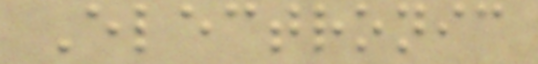Electronic
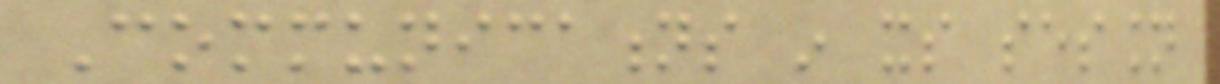Communications in its session
